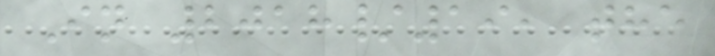In 2018/19, the
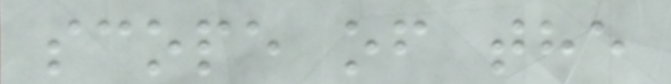scope of the
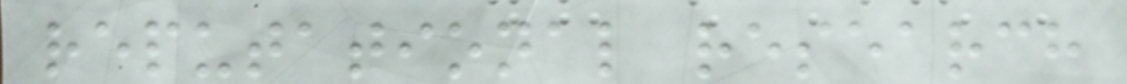reputational research
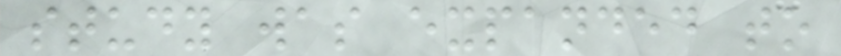study was expanded to
